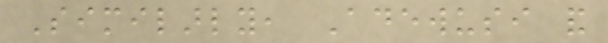Similarly, Adewusi and
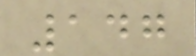147
